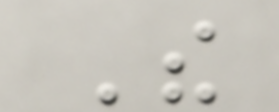The
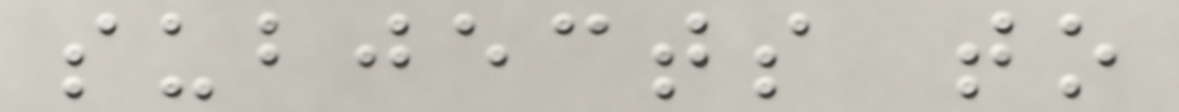subjects to
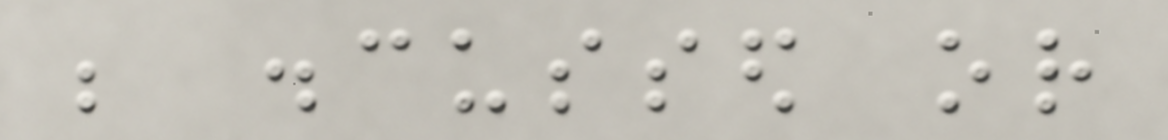be discussed or
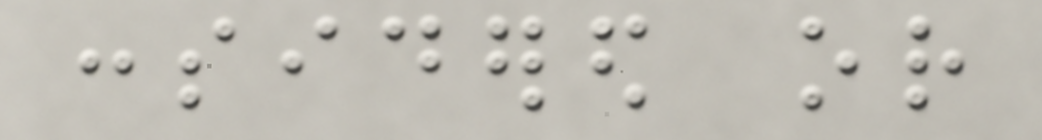considered or
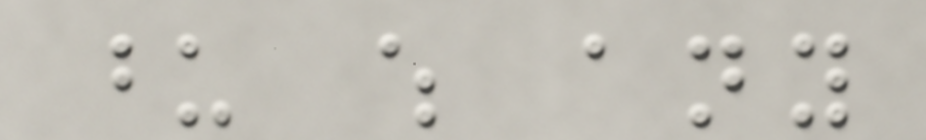upon which any
